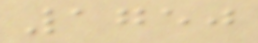1750
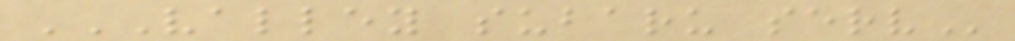VALLEY SUBARU SERV
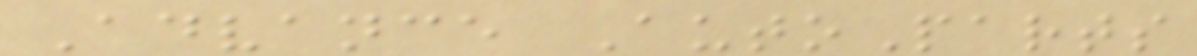Advance AutoParts
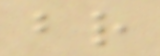br
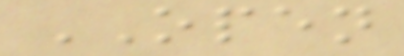OPEN
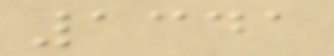1341
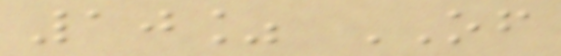10% OF
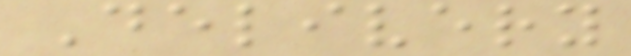Delivery
